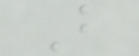B
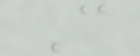C
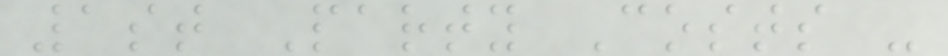1st Party Costs -
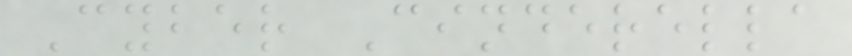Cyber Cinderella
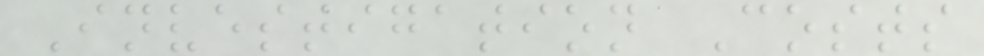Investigation Costs
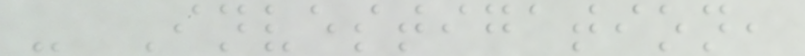- Investigation,
